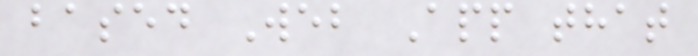based Web App that
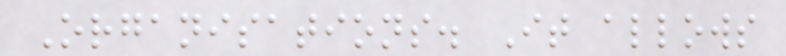Organisations. It allows
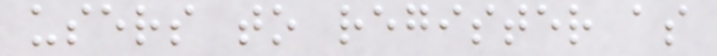users to register as
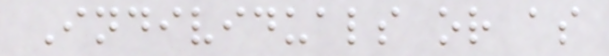Individuals or as
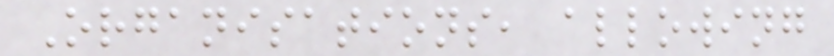Organisations, allowing
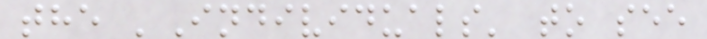the 'Individuals' to see
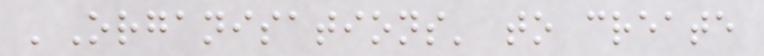'Organisations' to create
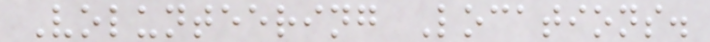Volunteering Locations.
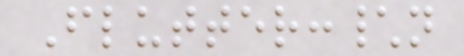Flutter:\n
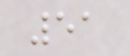51
